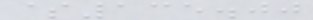$135.00
